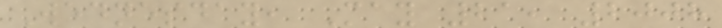Wednesday, May 21, 2008
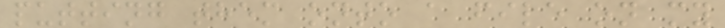putting them onto a file on my
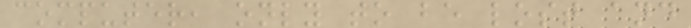computer, only to be lost and
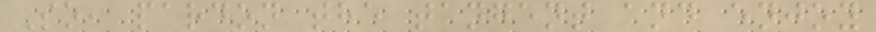So, pardon the tangent and enjoy
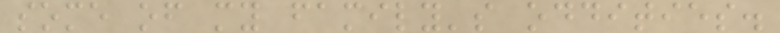some of my family's oddities.
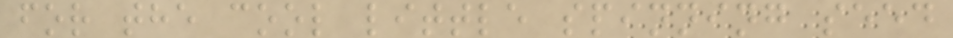for the cool little spinning seed
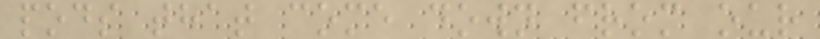pods that come down from our
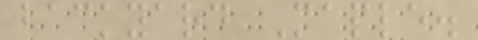backyard Maple.
